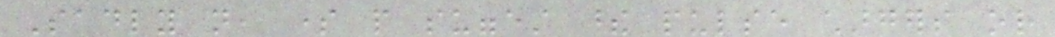Sadly not, some people suggest these pulse chargers or
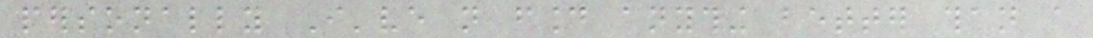personally I've not found anything better than a
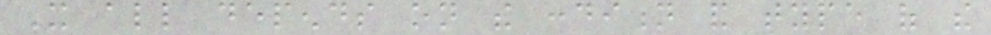It all depends on the condition and type of the
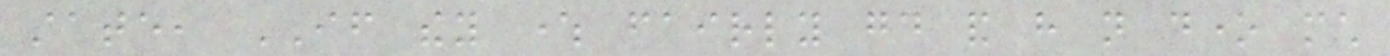state, IF they where fairly good and have not done much
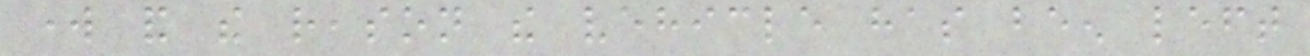work and the reason the vehicle has been left
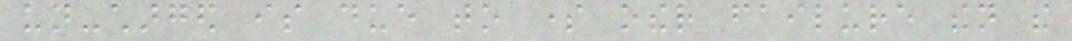un-charged is due to some other failure then the
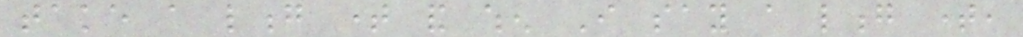take a long time and when I say a long time,
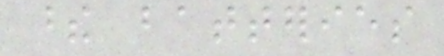these batteries
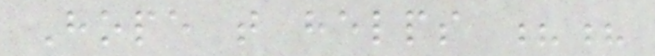Hope that helps ??
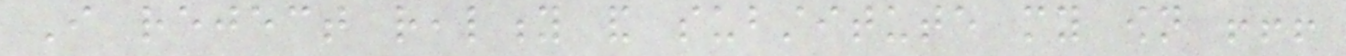I reject reality and substitute my own !!!
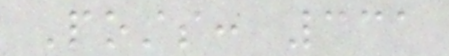Posts: 331
